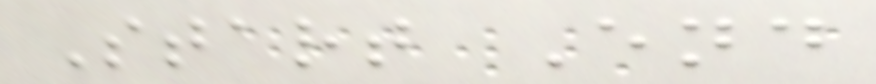Start End
